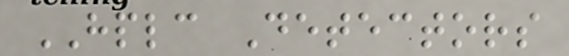HPLC Detectors
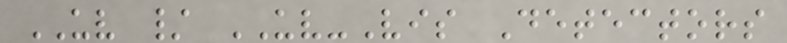UV / UV-Vis Detectors
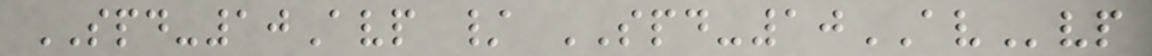SPD-10Avp / SPD-10AVvp
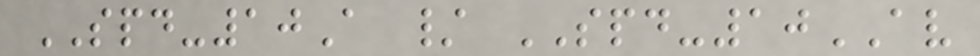SPD-10A / SPD-10AV
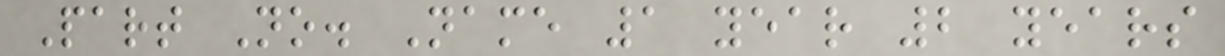Part No. Name 1 year 2 years
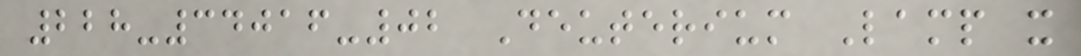228-34016-02 Deuterium Lamp x
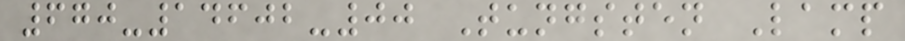670-14602-00 Tungsten Lamp
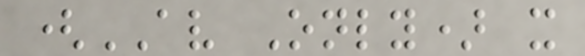(AV Only) x
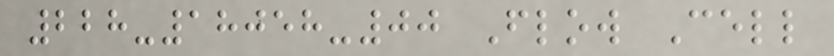228-18058-00 Flow Cell
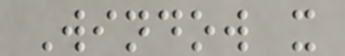Window x
